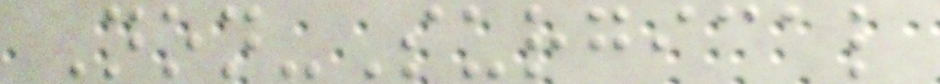Non-Surgical
